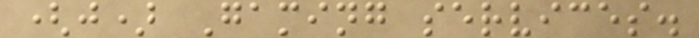(j) Gaming services.
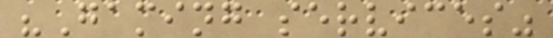"Gaming services"
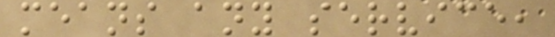means any service,
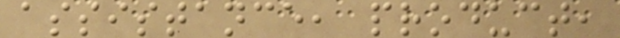assistance, product,
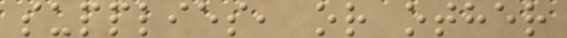supplies, or other
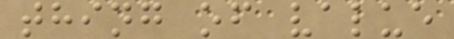thing of value
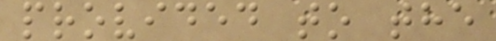provided to the
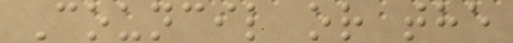Council or the
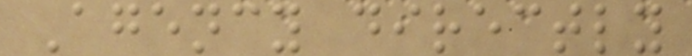Agency directly
